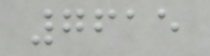7615
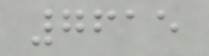7615
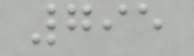795
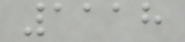1118
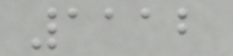1112
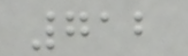712
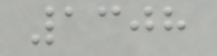1308
